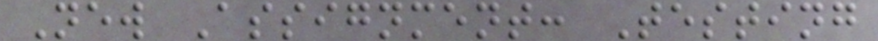New Assignment: Testing
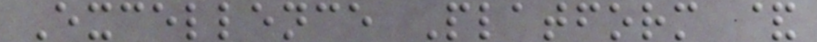Excellence Platform &
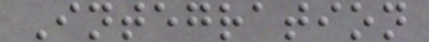Integration
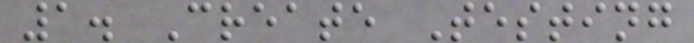1. Create Testing
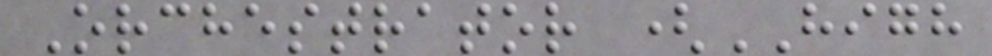Orchestrator (HIGH
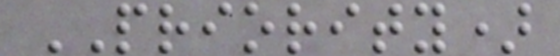PRIORITY)
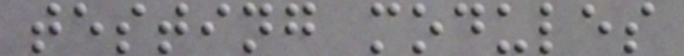testing modules
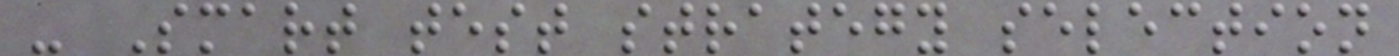- Smart test strategy selection
